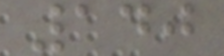140
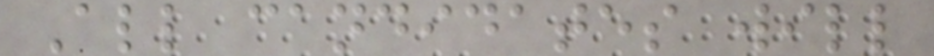All candidates will
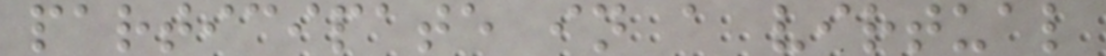participate in a virtual
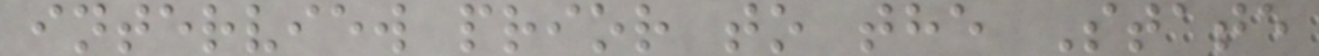interview prior to the State
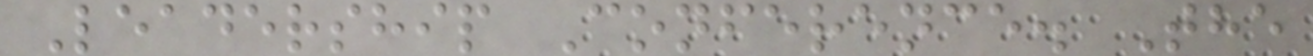Leadership Conference. The
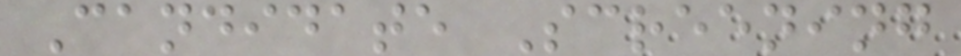Candidate Screening
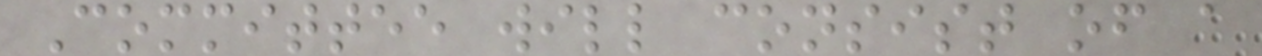Committee will consist of a
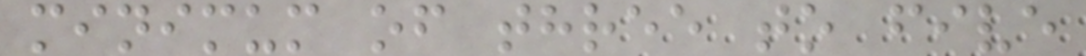minimum of three to five
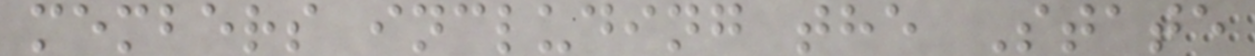members including the State
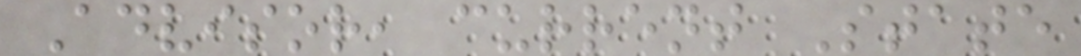Advisor, current State
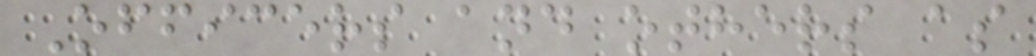Officers and others as
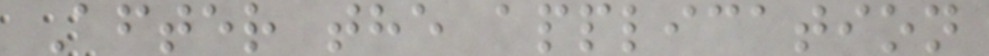After the application
